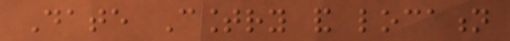Date Country and location
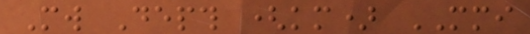Mw Depth (km) MMI
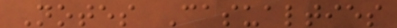Notes Casualties
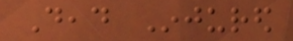Dead Injured
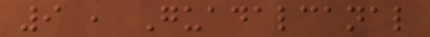9 , Guadalcanal
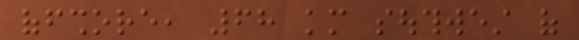offshore, 68 km southwest of
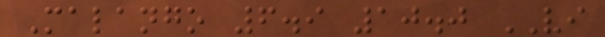Malango 6.9 10.0 VI
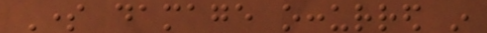Some damage occurred in
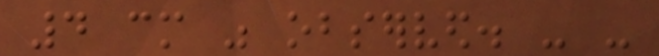4 cm was observed. - -
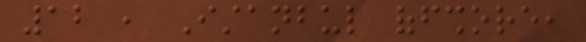12 , Istanbul offshore,
